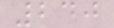240
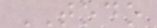TODO
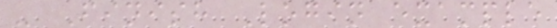- Finish Login example
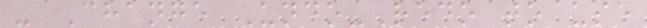- Change Undo-Redo to use
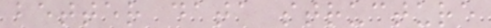better data structure
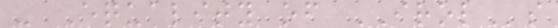- Equality of IROLs
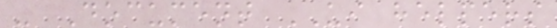- Document UI helpers
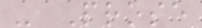- Prose
